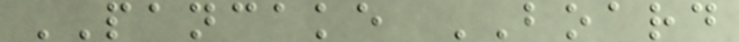PANCAKE BOARD
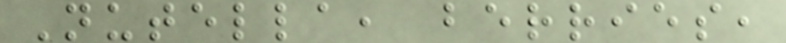Nutella, berries,
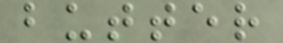butter
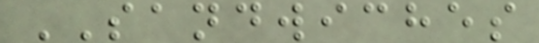SANDWICHES
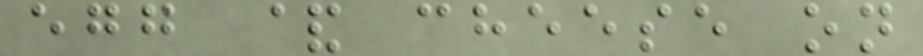egg & cheese on
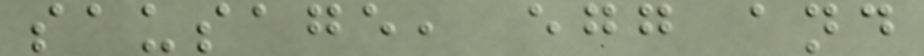sausage, egg and
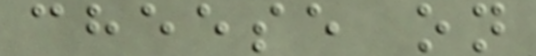cheese on
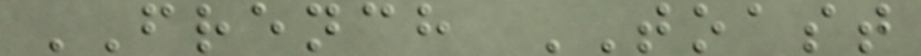FRENCH TOAST
